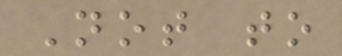Not to
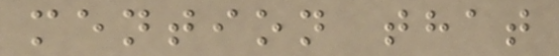mention that
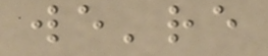we're
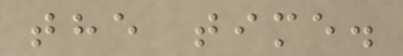the time.
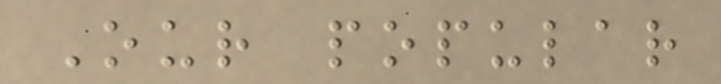Our popular
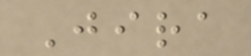Jira
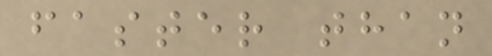faster than
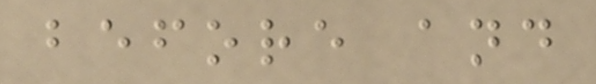before and
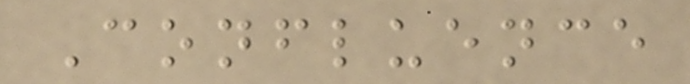Confluence
